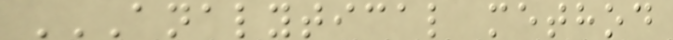ANALYTICAL METHOD
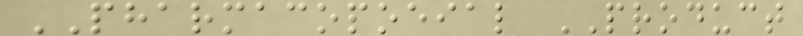PHARMACOPOEIAL PRODUCT
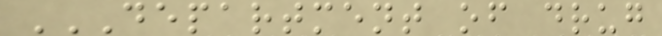DEPARTMENT OF DRUG
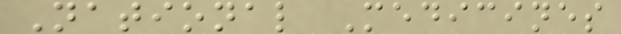National Medicines
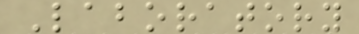Laboratory
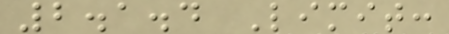2.1.4 Limit:
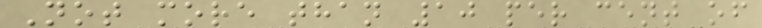Not more than 10 per cent of
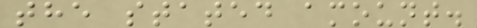the stated amount.
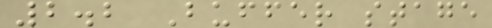2.2 Buffer stage
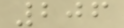206
